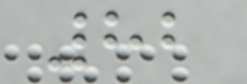82
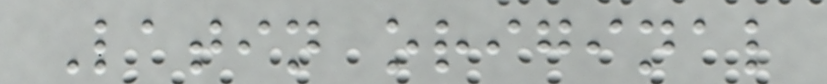Latin original
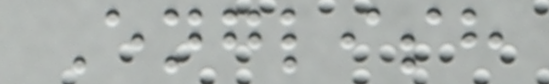English
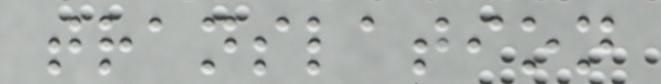translation
